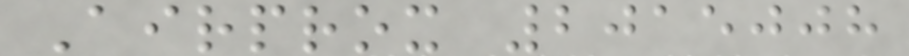Airprox 2015008
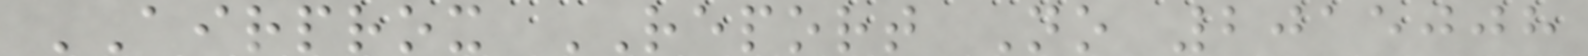AIRPROX REPORT No 2015008
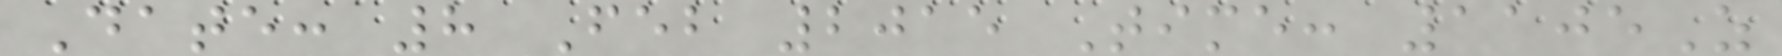Date: 8 Feb 2015 Time: 1105Z
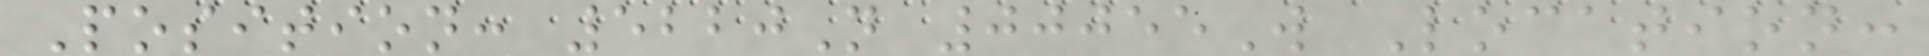Position: 5220N 00055W Location:
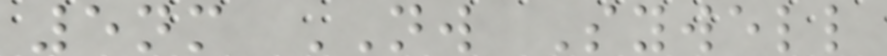5nm NW Sywell
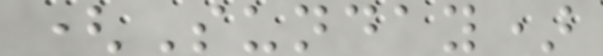(Sunday)
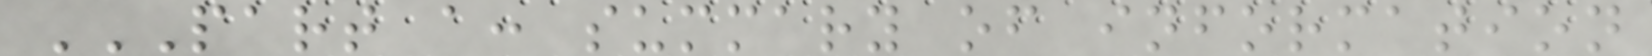PART A: SUMMARY OF INFORMATION
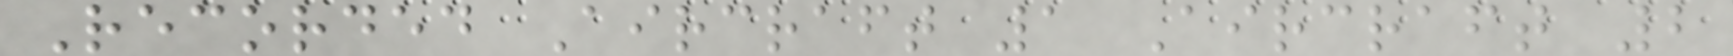Recorded Aircraft 1 Aircraft 2
